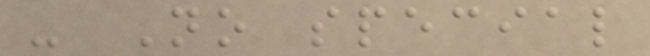- No special
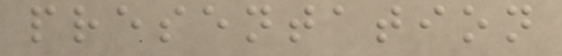presentation
